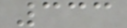333
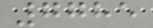7785
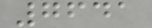7641
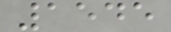1545
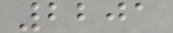2201
